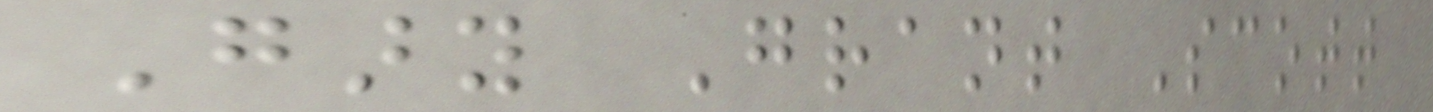Gary Grant Scott
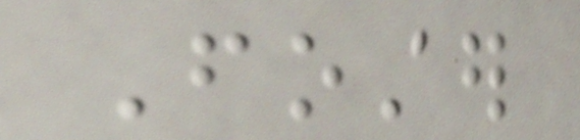Foster
